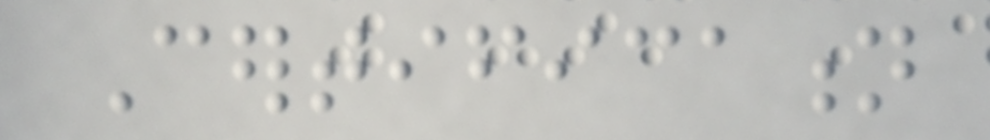Certification
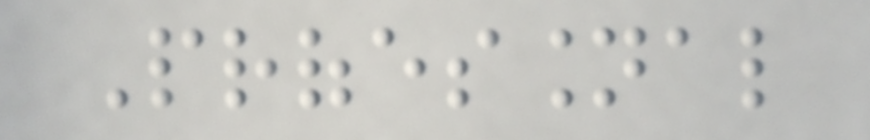Professional
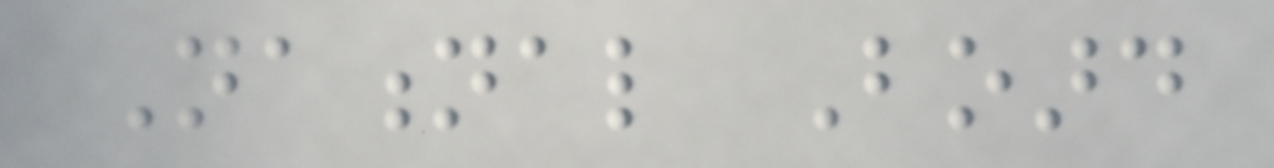National Board
